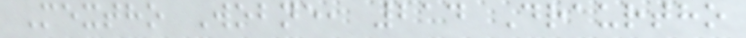Mextho Wobne, 214 Draurtho
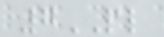7PL
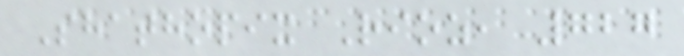Shathopix Rioz, 727
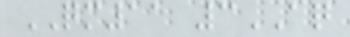QM11 3AQ
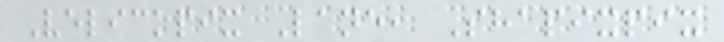Velickpix Lane, Shapixpix
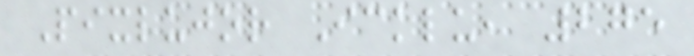Pixlujor Icklu, 275
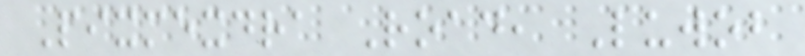Pixmexdra Road, Luwob
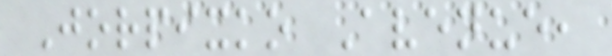Jorpixko Avenue,
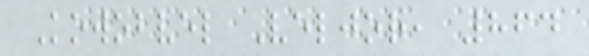Kowobvel Veljor, 864
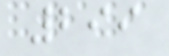299
